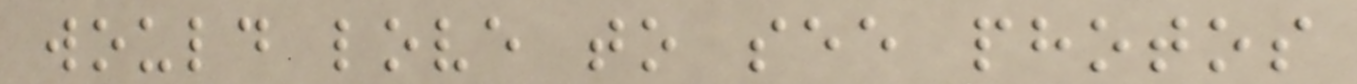would love to see photos
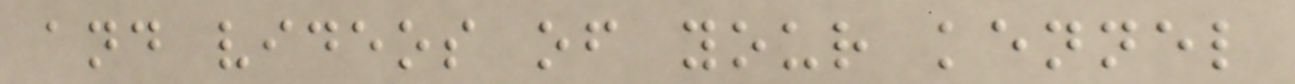and videos of your kennel
